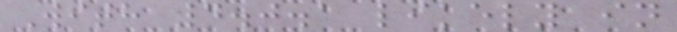With 4.0.1 likely in
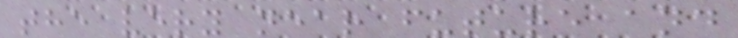the very near future and
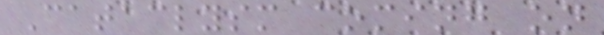Cataclysm coming on
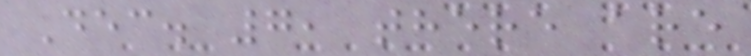Dec. 7, there are
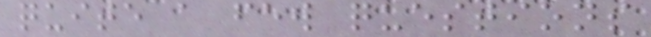quite a few questions
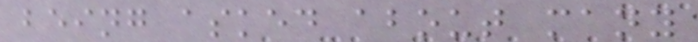being asked about many
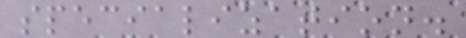specialization.
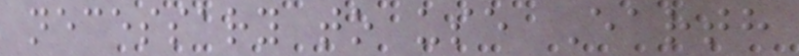necessary to use Earth
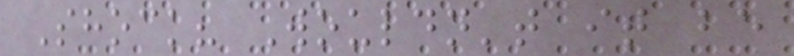Shock? Wouldn't it be
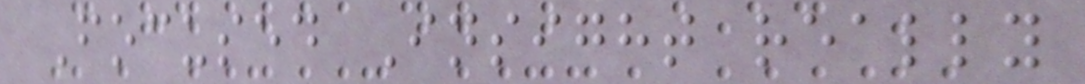Focused Insight really
